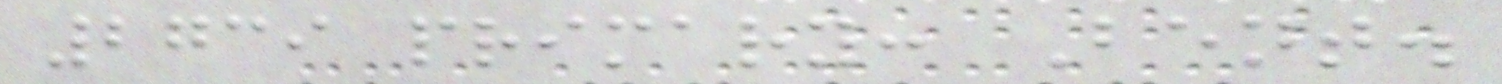2739 primary: Bent.
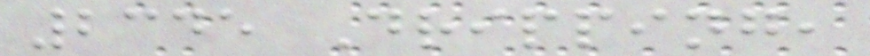2345 Dripping,
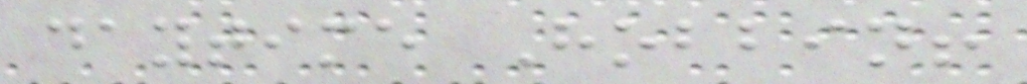daytime Hobbin!
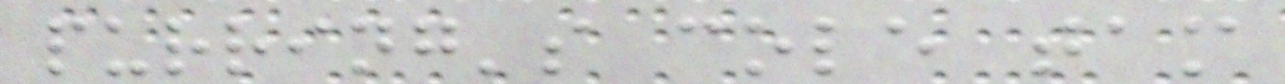purring's cole tam
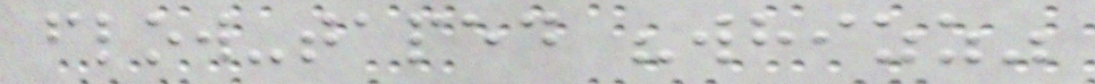flow-taped "whizz"
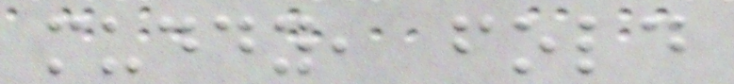muddy, fold
